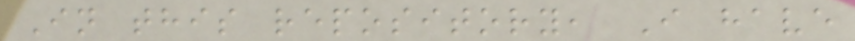In this repository, I have
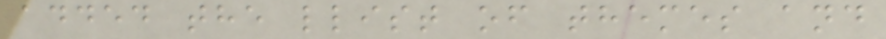added the llist of themes and
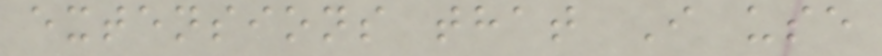extensions that I use
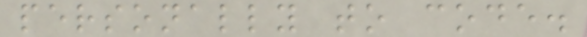personally to code.
